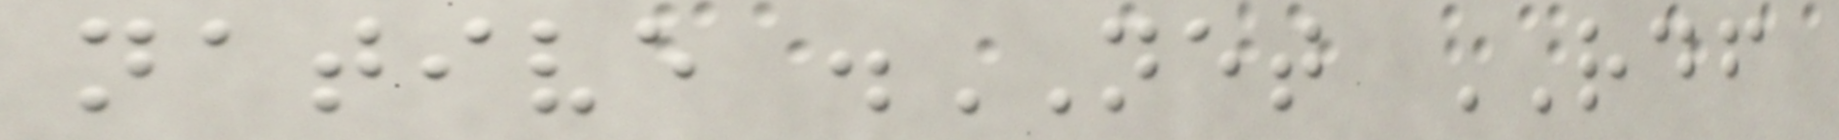native .NET RDF
